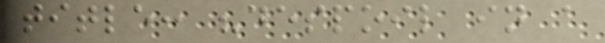title: "despoil in a
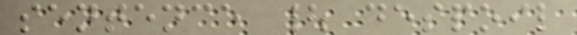sentence | despoil
